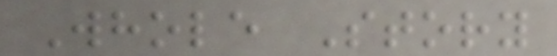Whole Story
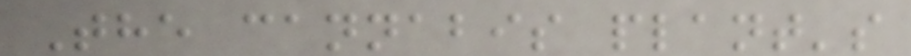The cannabis plant's
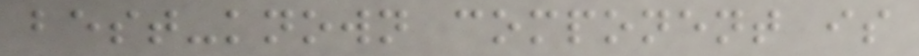best-known component is
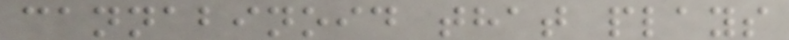cannabinoid that plays
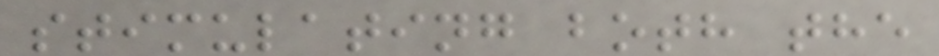stimulating both the
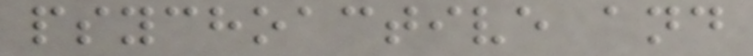psychoactive and
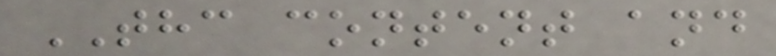THC content and
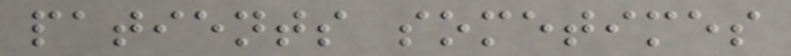patients sometimes
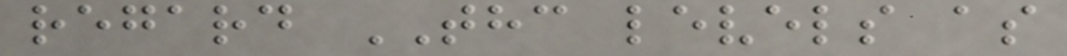regard THC levels as
